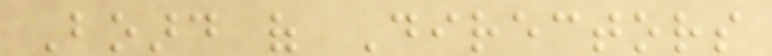Board of Directors
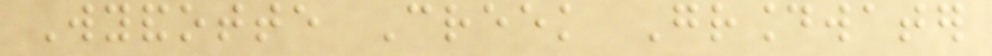Wyandotte Creek Groundwater
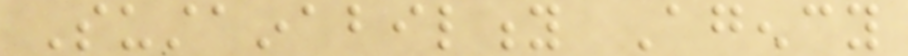Sustainability Agency
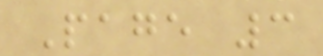Page 3
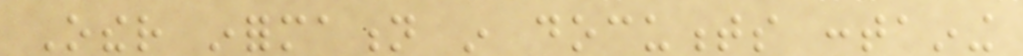Other information in documents containing
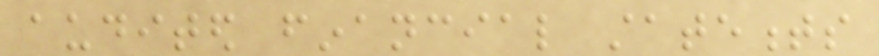audited financial statements
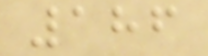186
